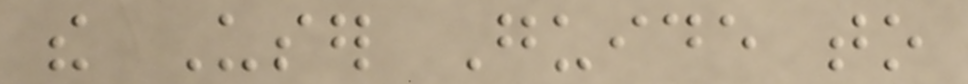the User Guide to
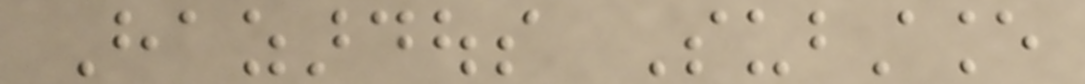Hazardous Substance
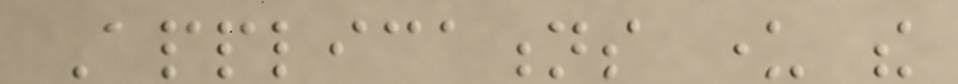Applications under the
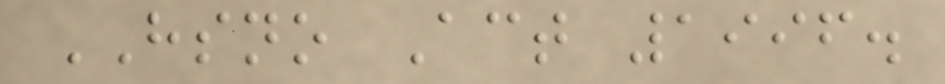HSNO Act 1996.
